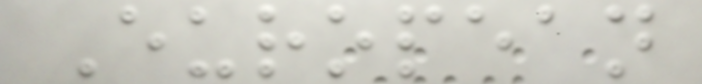European
